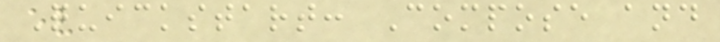Quickstart: Compose and
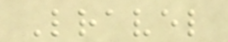Lravel
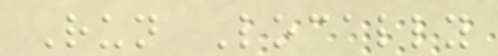Run Locally
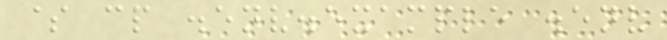$ cp .env.example .env
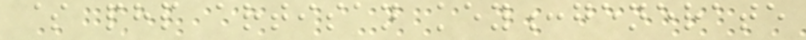$ php artisan key:generate
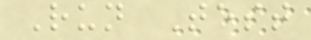Run Test
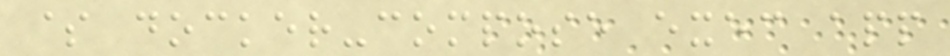$ docker-compose exec app
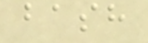bash
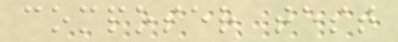composer test
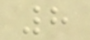8
